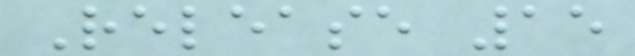Release 15
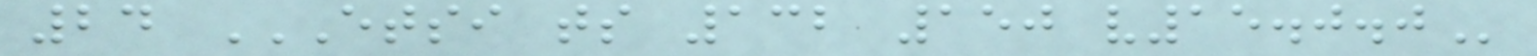24 ETSI TS 132 150 V15.0.0
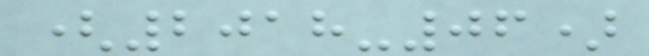(2018-06)
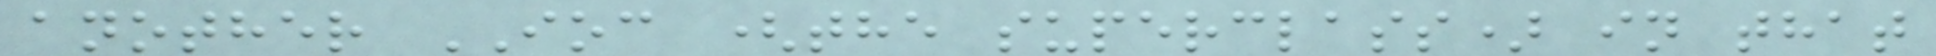another IOC (the superclass) in that
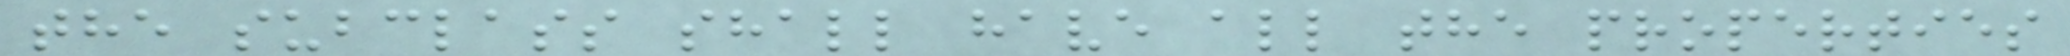the subclass shall have all the properties
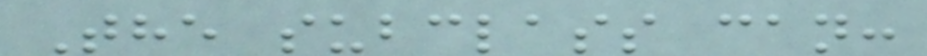The subclass can:
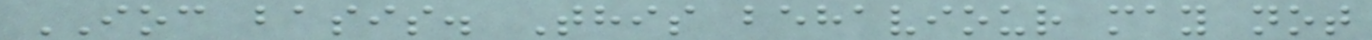IOC basis. This behaviour may not
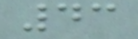43
